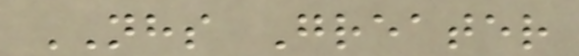NHS Greater
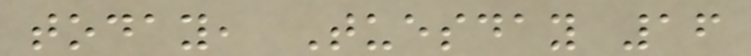today, Tuesday 16
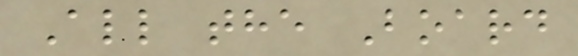All the Board
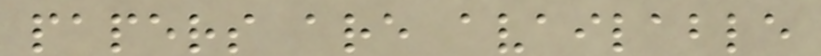papers are available
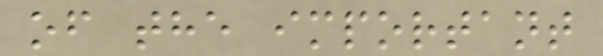of the important
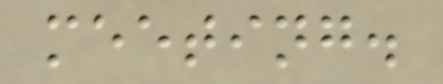meeting.
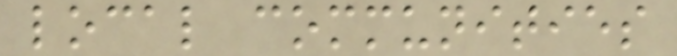local communities
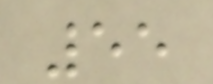55
